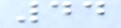44
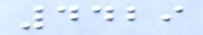4429
